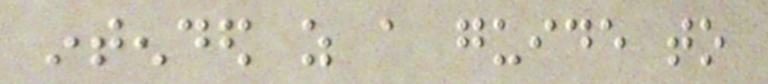intended as a guide to
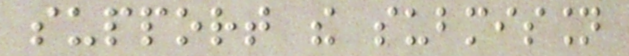support the submission
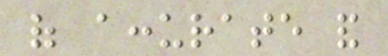of accurate and
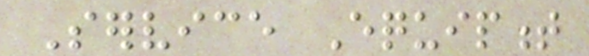Service Equipment
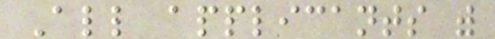All applicants with
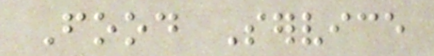Food Service
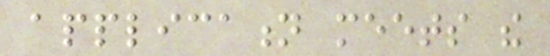application meets the
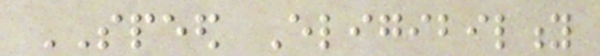SPEED Eligibility
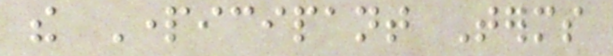the Participant Terms
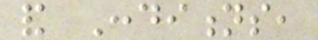and Conditions,
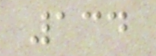134
